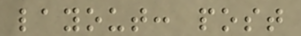layout: post
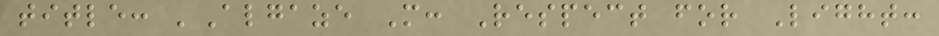title: 'Algaze M: Respect for Light:
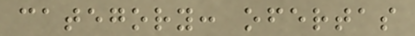category: ofertas
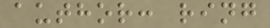author: ring
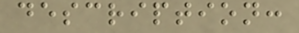description:
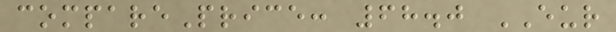comparePrice: 68.0 EUR
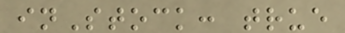inStock: true
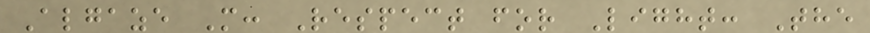Algaze M: Respect for Light: The
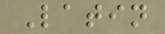Latin
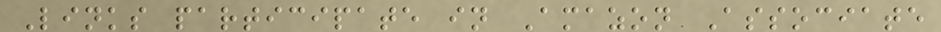Links participate in Amazon Associate
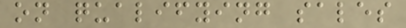on qualifying sales
